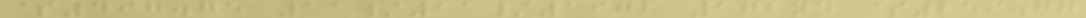$497.75 11/11/1972 172nd $259.77
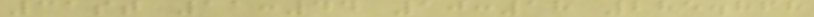31st 11:44 10:18 285.868
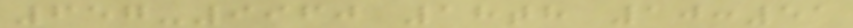657-9960 18th 10:51
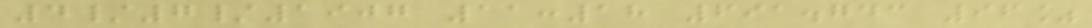4/7/1907 11:18 691.743 96%
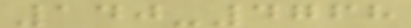140-4768
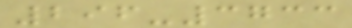296-3733
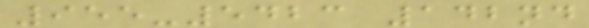955-5423 142nd
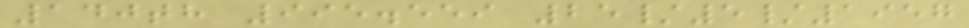140th 995.559 25/5/1957
